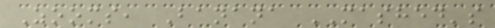Zooms, Banana MASHED's
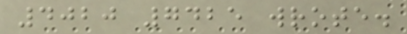4020 7425 wrote.
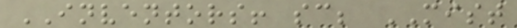INVENTORS! sc; MIST
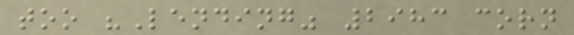too "Lending" 2983 corn
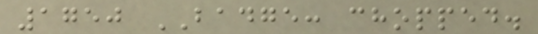1750 BADGE: chopped.
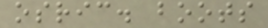osric. boots
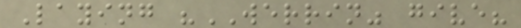Laying "WERRIN" give?
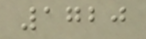1720
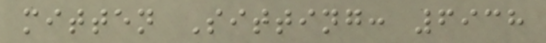mitten Sitting: 6938
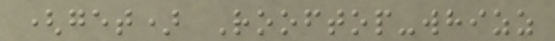(get) Rooftop-whizz
